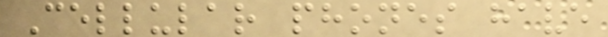Cellular phones have
